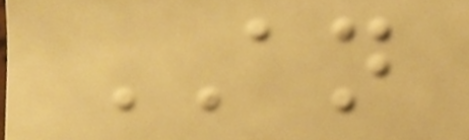AN
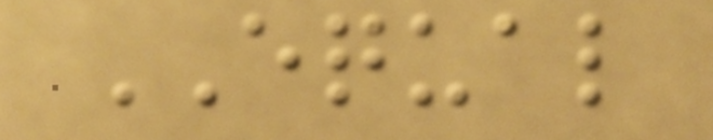EQUAL
